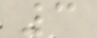3
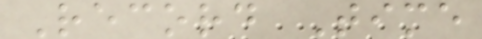Record Time
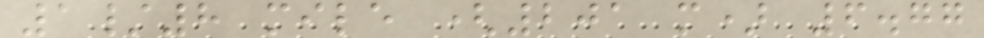1/8 mile (201 m) 6.77
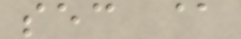sec @
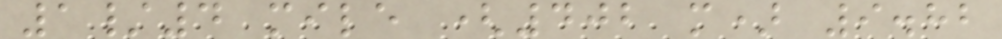1/4 mile (402 m) 9.82
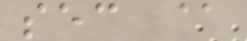sec @
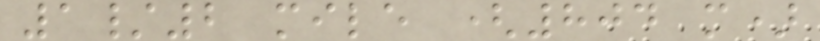1/2 mile (804 m)
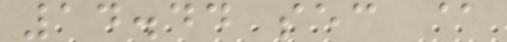14.44 sec @
